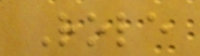Role
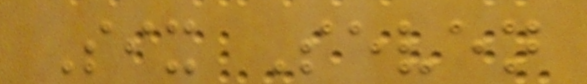Six Seven
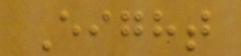Eight
